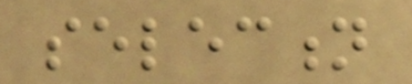selection
